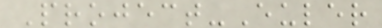Project-Euler
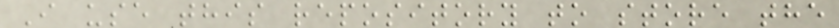I use this repository to store the
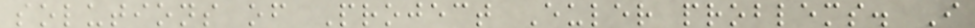solutions of Project Euler problems. I
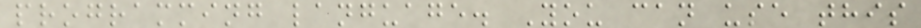programming language. You can use this
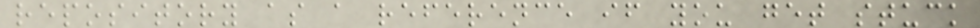repository as a reference if you get stuck
